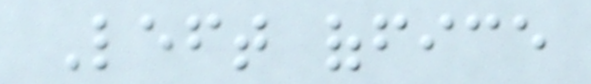Left office
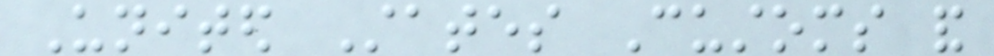United States Customs and
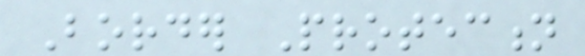Border Protection
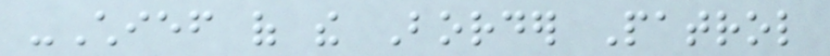-Chief of the Border Patrol
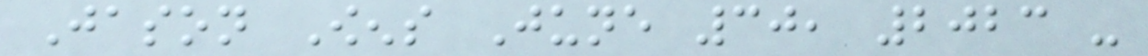Jason Owens June 30, 2023 -
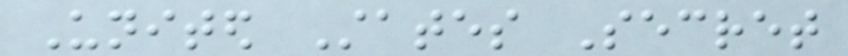United States Secret
